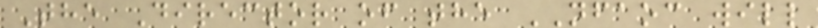The Director of the NFAOC will
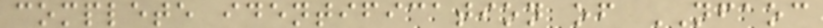complete identification of NFAOC
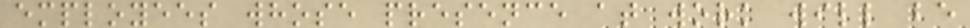employees whose presence at work will be
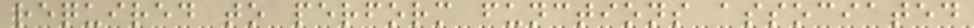required to perform functions associated
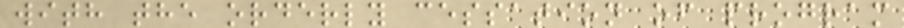with the orderly cessation of program
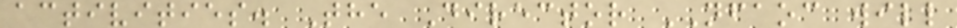activities. The Director NFAOC will
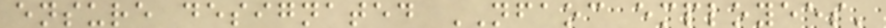ensure designated NFAOC employees'
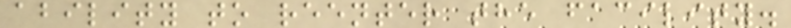ability to reenter the facility.
